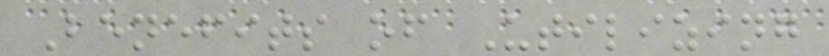Benefits of Utilizing
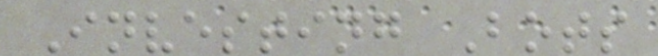Investing Bots
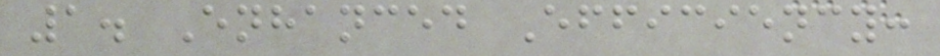1. Enhanced Efficiency:
